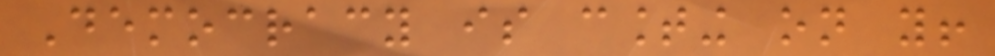Democracy is counting on you!
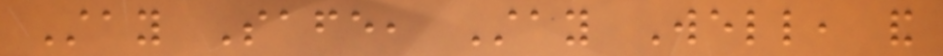Stay Safe, Stay Well, and
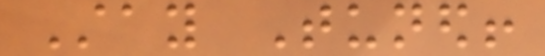Stay Tuned!
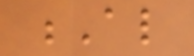Al
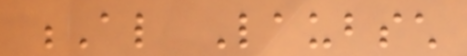Al Laubsch
